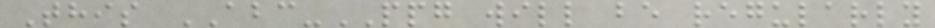This ABC-PPG will be regularly
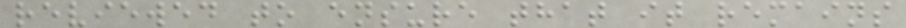reviewed to ensure that it remains
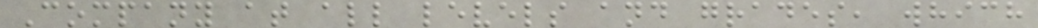Company at all levels and grades, which
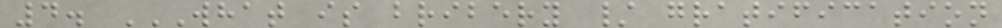4. WHAT IS BRIBERY / GRATIFICATION
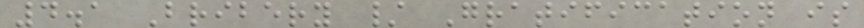4.1 Bribery / Gratification is
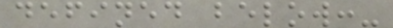defined below:-
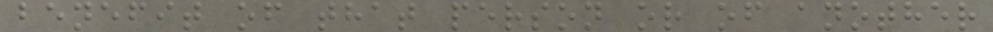benefit of that person or of another
